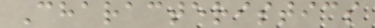Characteristics
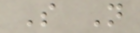S N
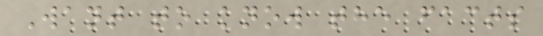Want to know the facts
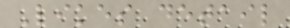Likes detail
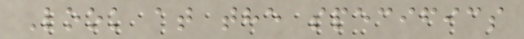Look at the specifics
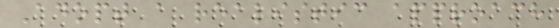Adopt a realistic approach
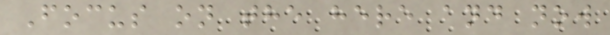Focus on the here and now
